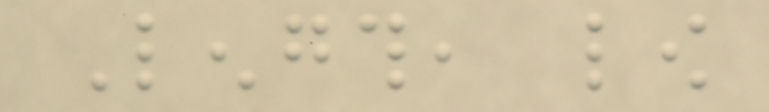Length, low
